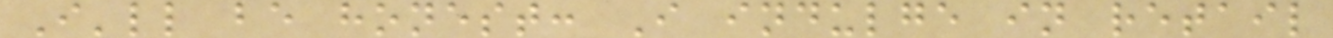I'll be honest: I indulge in retail
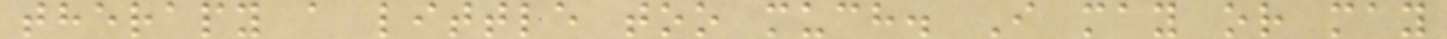therapy a little too much. I may or may
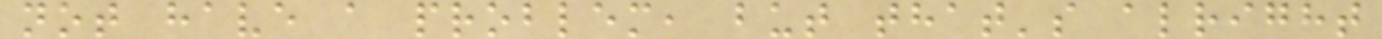not have a problem, but that's alright
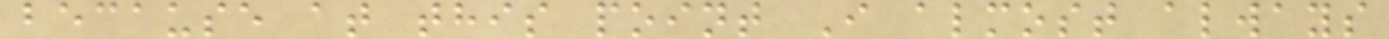because at this point I almost always
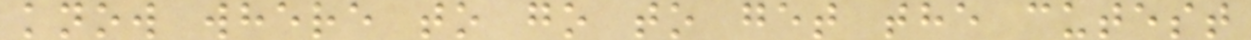know where to go to get the cutest
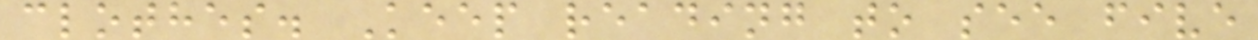clothes. Keep reading to see five
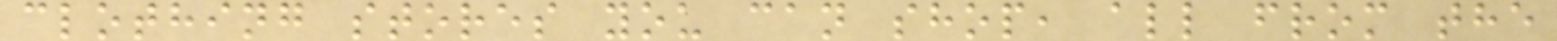clothing stores you can shop, all from the
